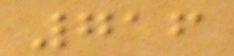716
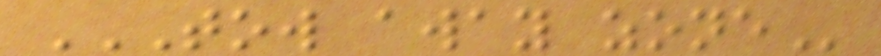TOW AWAY ZONE
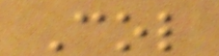Col
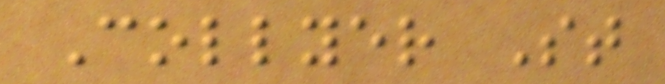Collyer St
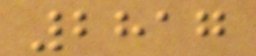2817
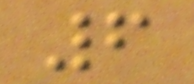6
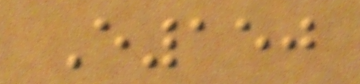E150
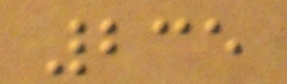235
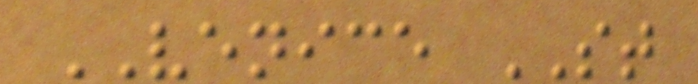VENICE ST
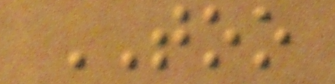TOO
